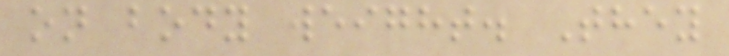on body weight. They
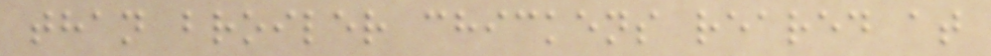than broiler chickens reared at
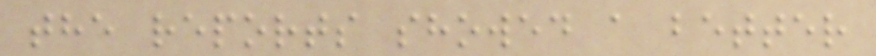the reports showed a better
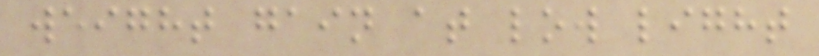weight gain at low light
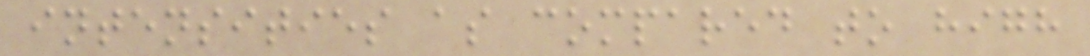intensities as compared to high
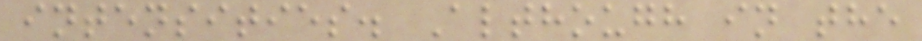intensities. Although in the
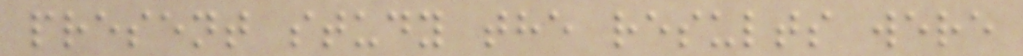present study the results were
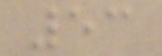53
